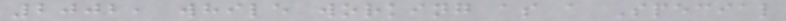2002, while working as a Special
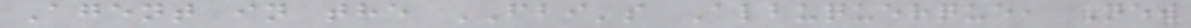Agent in the FBI's Albuquerque, New
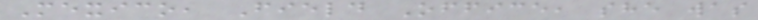Mexico, Field Office, she was
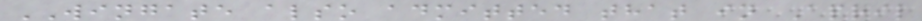WINGATE also admitted that in April
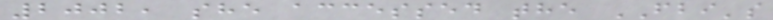2002, she accessed the FBI's
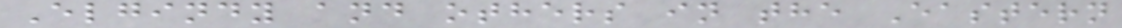Elgindy and others in the Eastern
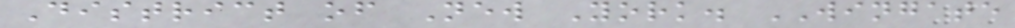District of New York. WINGATE
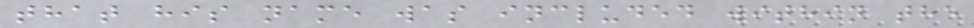that his name was included within the
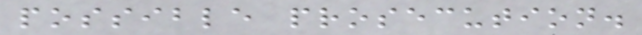possible prosecution.
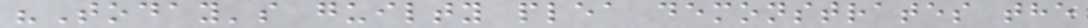"Today's guilty plea demonstrates the
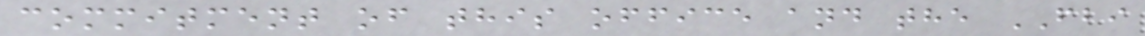commitment of this office and the FBI
